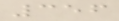356
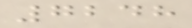7248
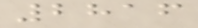2816
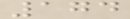174
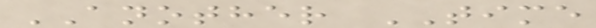ANOTHER TIME
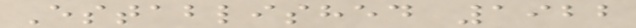Established 1922
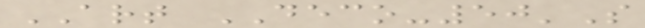ART DECO-50'S
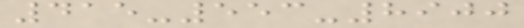415-553-8900
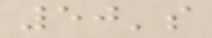50's
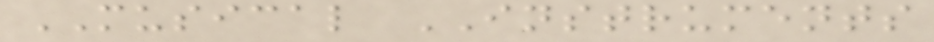MUSICAL INSTRUMENTS
